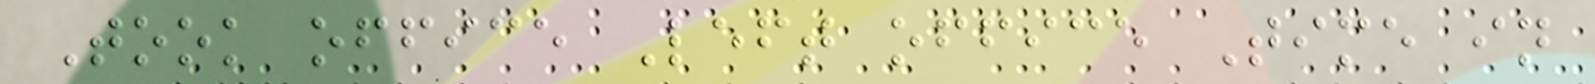Took office Left office Time in
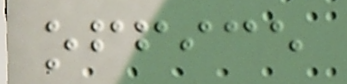office
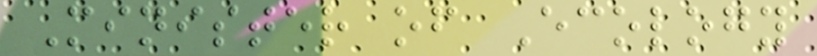Minister of Ecology
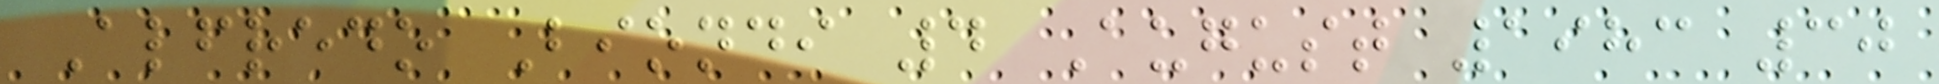Alfredo Biondi 4 August 1983 30
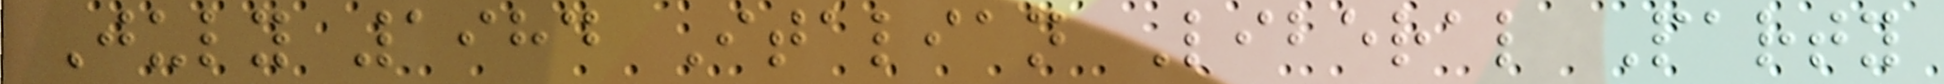July 1984 Italian Liberal Party
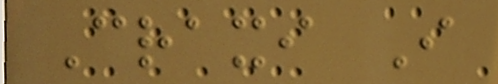Craxi I
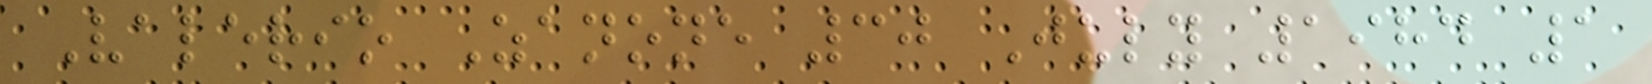Valerio Zanone 30 July 1984 1
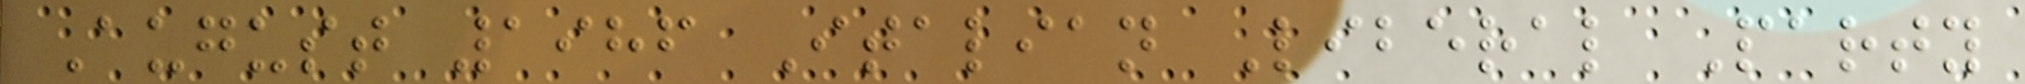August 1986 Italian Liberal Party
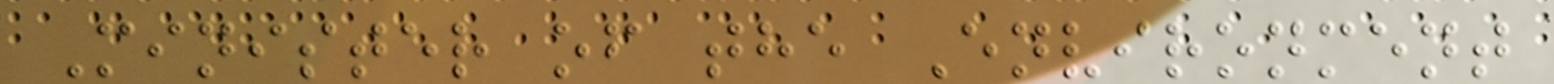Minister of the Environment
